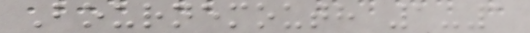Bournemouth 1-1
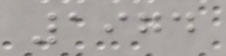1974
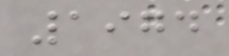1974
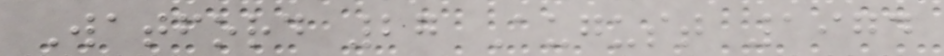Watford 27 August 1974
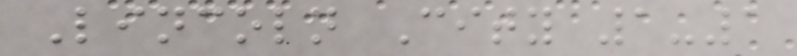Lincoln City 1-1
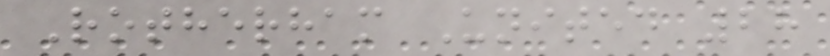Rotherham United 28
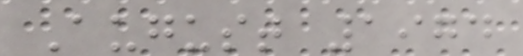August 1974
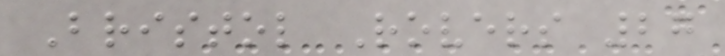Bristol Rovers 27
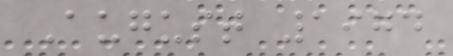August 1974
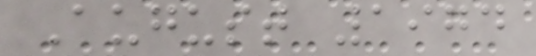August 1974
